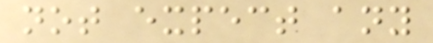not expect any
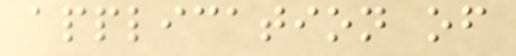application of
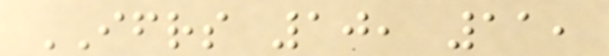IFRS 10, 11,
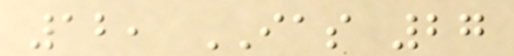12, IAS 27
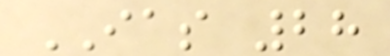IAS 28
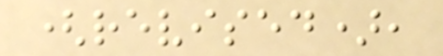(revised),
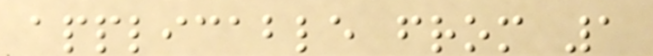applicable from 1
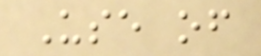Use of
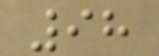98
